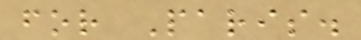for Paris.
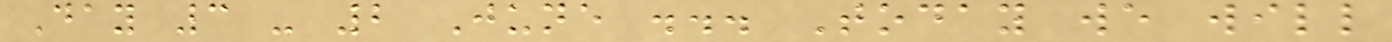Day 3 - 2 June ... Today we will
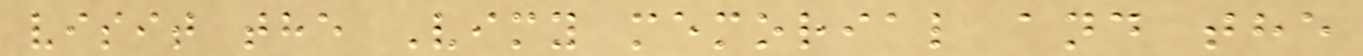visit the Vimy memorial and the
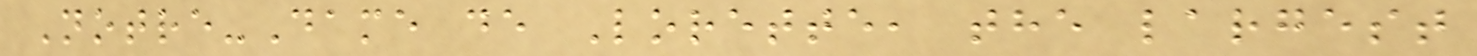Notre-Dame de Lorette, the largest
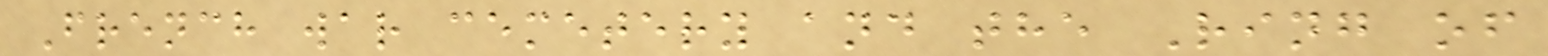French war cemetery and the Ring of
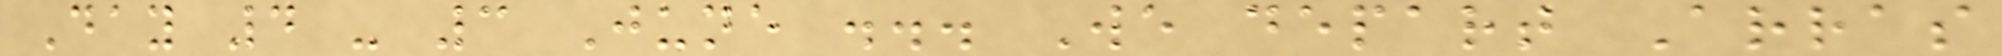Day 4 - 3 June ... We depart Arras
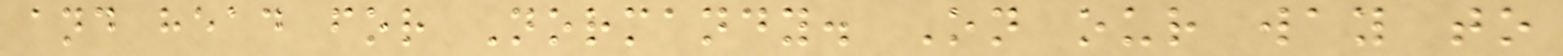and head for Normandy. On our way to
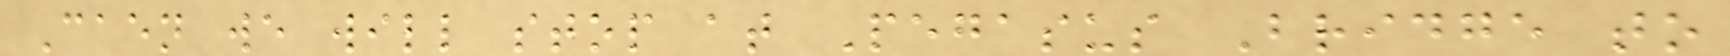Caen we will stop at Pegasus Bridge to
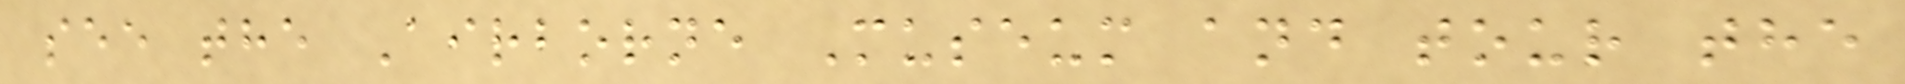see the Airborne Museum and tour the
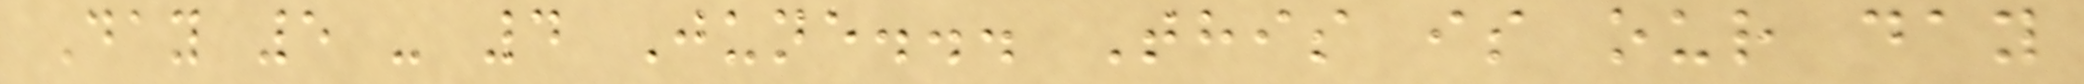Day 5 - 4 June... This is our day
